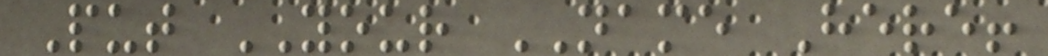Put YOUR NAME Here!
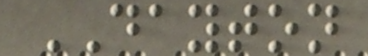DAYTON
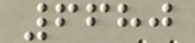6680
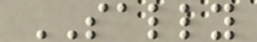SALLY
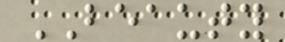BEAUTY
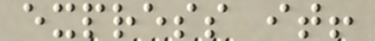express it!
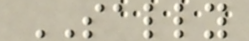SALLY
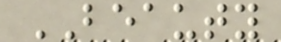BEAUTY
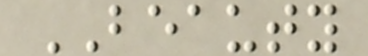BEAUTY
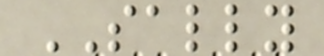SALLY
